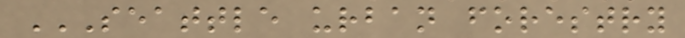SEATTLE URBAN FORESTRY
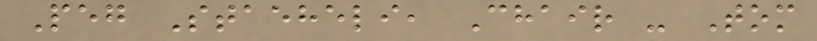Peg Staeheli, Chair - Tom
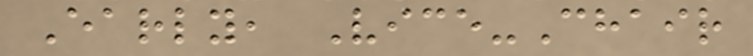Early, Vice-Chair
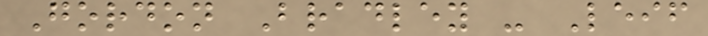Gordon Bradley - Leif
